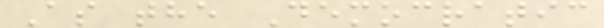As the Democratic
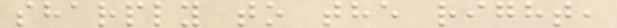sharply to the right,
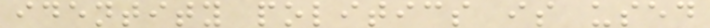identity politics is used
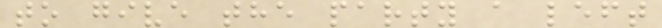to give the party a left
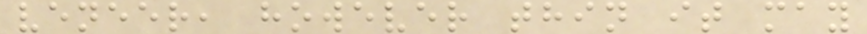veneer, however thin it may
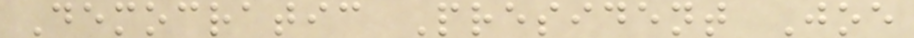Democratic President Joe
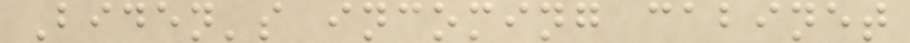Biden's incoming cabinet
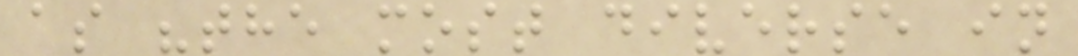as "the most diverse in
